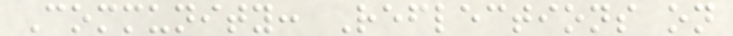Community: Reflections on
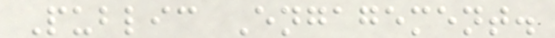Public Engagement.
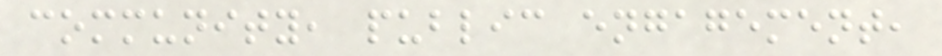community, public engagement,
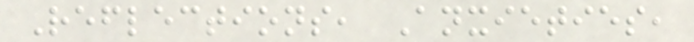Reflections, Anxieties,
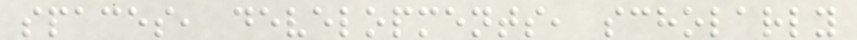spaces, developments, scholarly
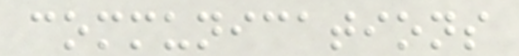communications
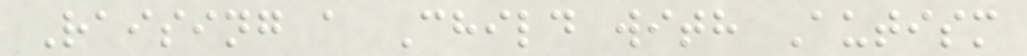Raising a Child with Autism
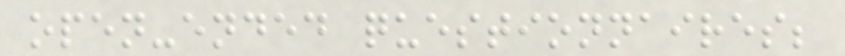open-ended questionnaires;
